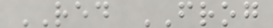RED FROG
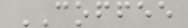COFFEE
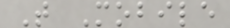T Mobile
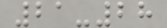21-28
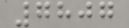7807
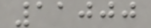11000
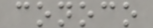conoco
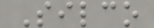Silco
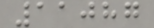11087
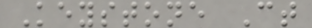Keystone Ct
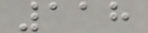118
